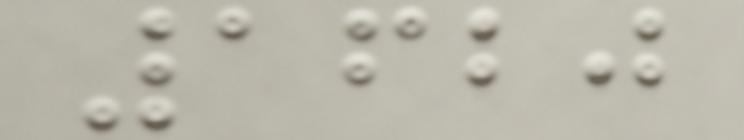1620
